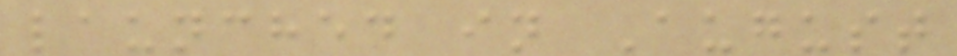launched in August
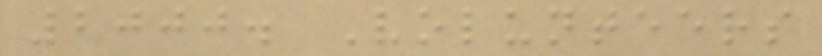2000. Volunteers
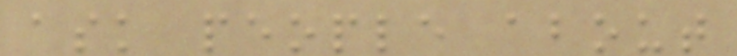ask people about
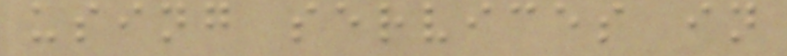using services in
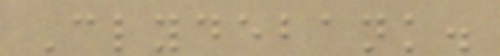Clydebank.
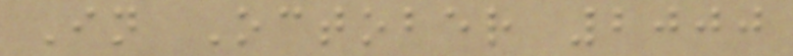In October 2000
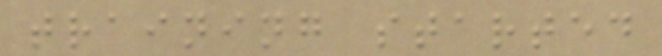training started
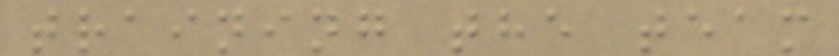training the team
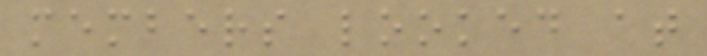members looked at
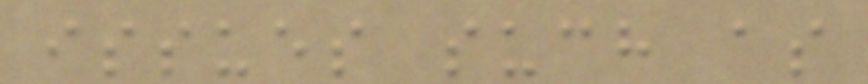issues such as
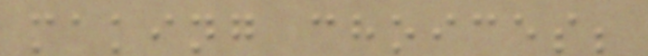making choices;
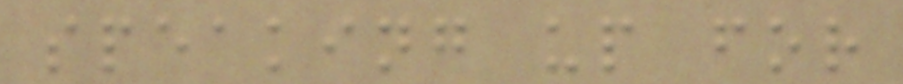speaking up for
